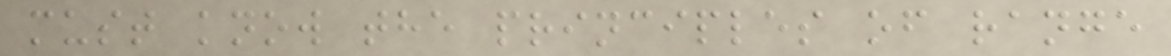must know the principles of range
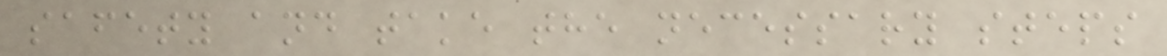safety and take the necessary steps
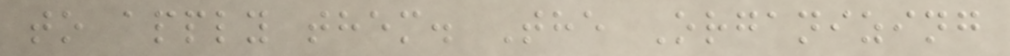to apply them. The Organizing
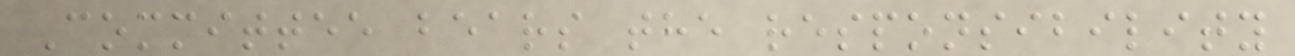Committee bears the responsibility
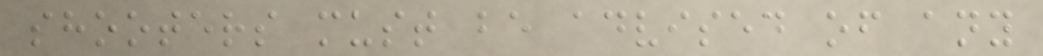shooters must be advised of any
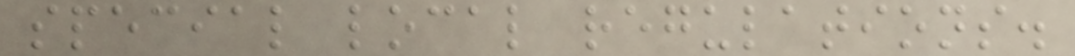special local regulations.
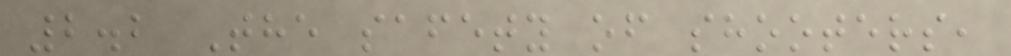2.2 The safety of shooters,
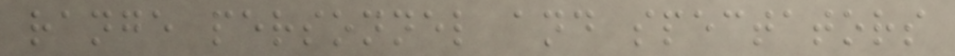range personnel and spectators
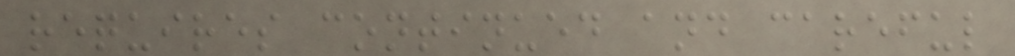requires continued and careful
